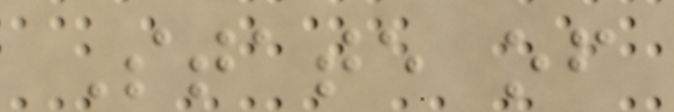State of
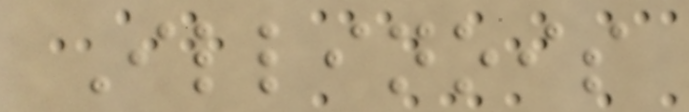Illinois
